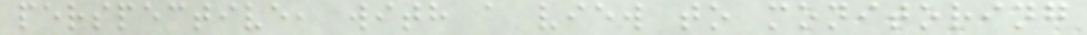perspective, with a view to monitoring
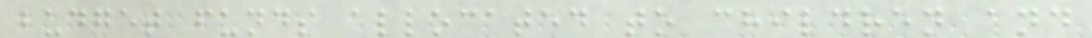budget funds allocated to children and
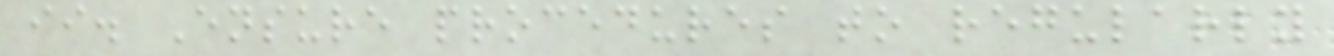ii. Ensure procedures to regularly
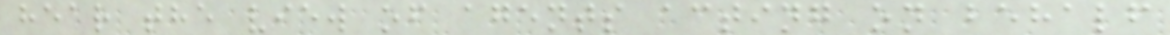hear the view of agents acting on behalf
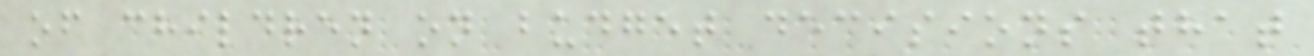of children on budget decisions that
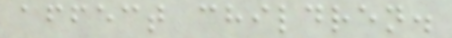affect children.
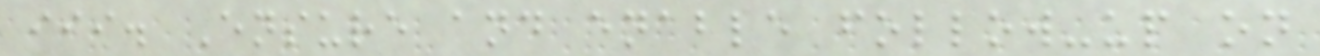iii. Ensure and enable follow-up on
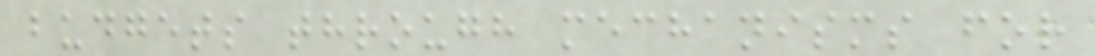budgets through mechanisms for
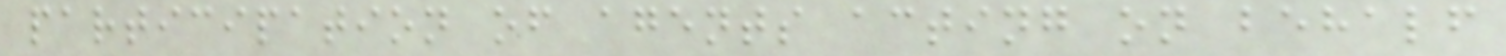participation of agents acting on behalf
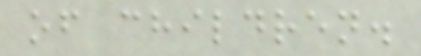of children.
